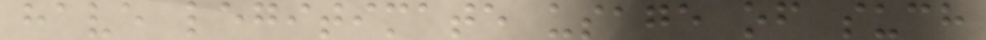have legitimate usage of such
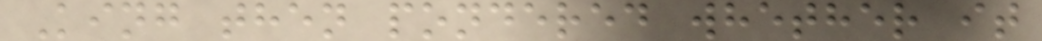King then pondered whether it
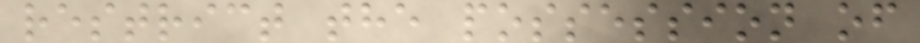restrict the possession of
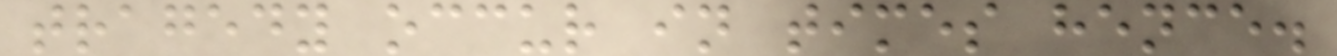tragedy occur in times hence.
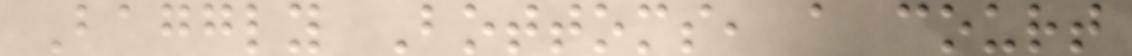Baggly Bottoms, a court
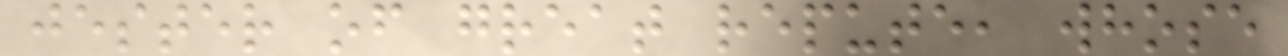jester of great repute, whose
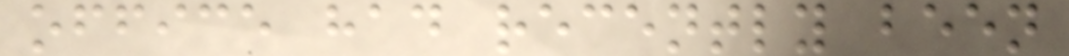office had recently been
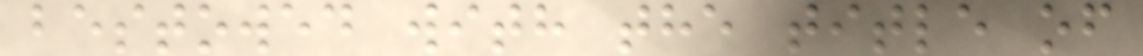bestowed with the title of
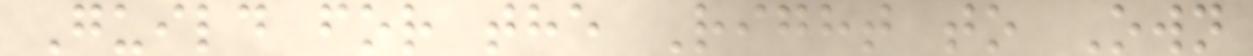Guild for the Right to Own
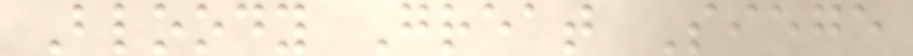Bloody Great Siege
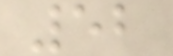52
